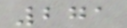271
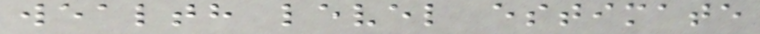wealth level estimate
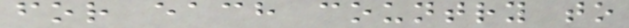for each country to
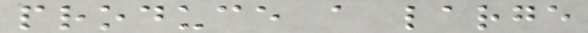produce a large
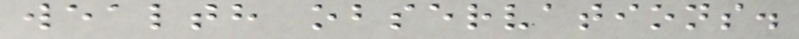wealth observations.
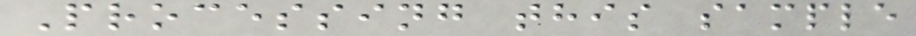Processing this sample
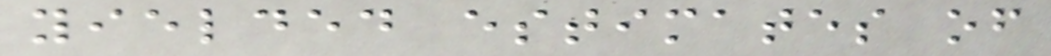yielded estimates of
